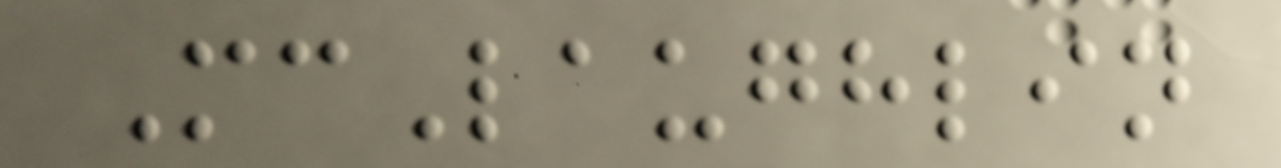McLaughlin
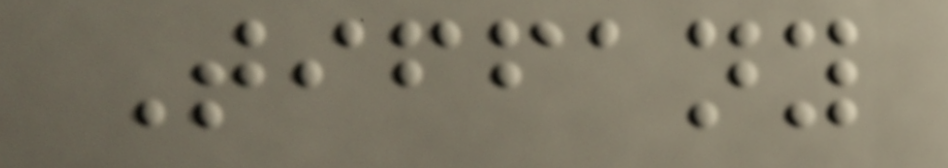Tiffany
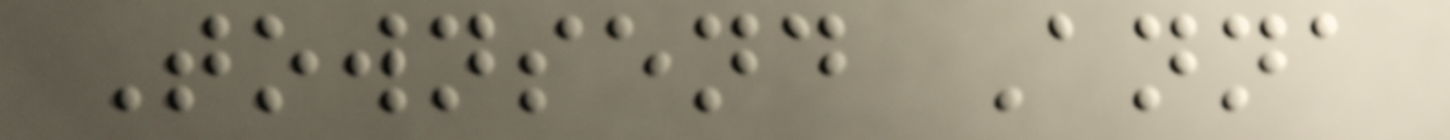Townsend Anna
